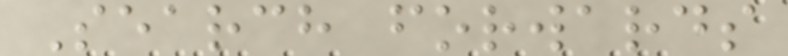Search forwards
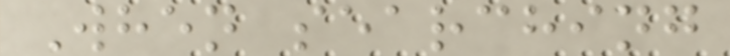When searching
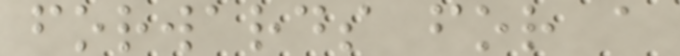forwards for a
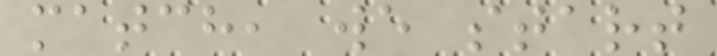match, we start
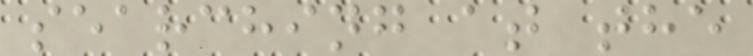searching at the
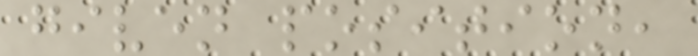given position,
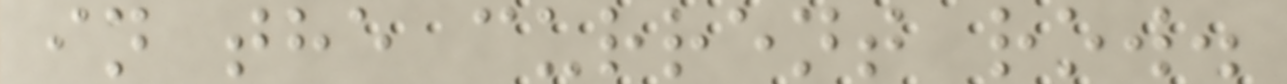in the current row.
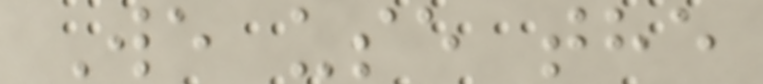We use the
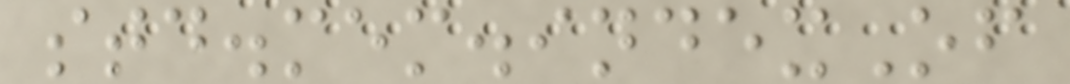std.mem.indexOf
